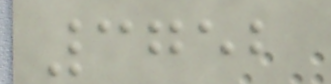3752
